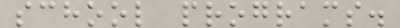school programs.
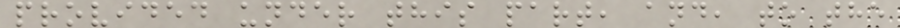provided under this part, and, to the
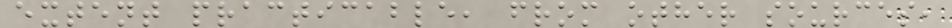extent practicable, from other sources,
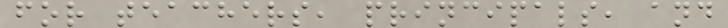for teachers, principals, and
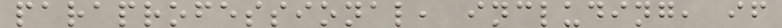paraprofessional, including, if
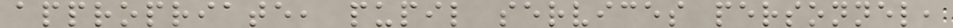appropriate, pupil services personnel,
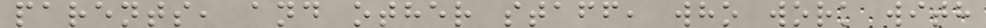parents, and other staff, who work with
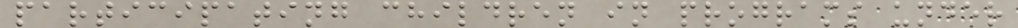participating children in programs under
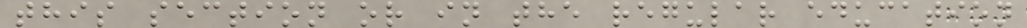this section or in the regular education
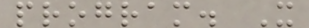program. X
